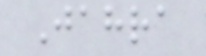Jahra
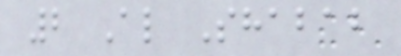2 Al Shabab
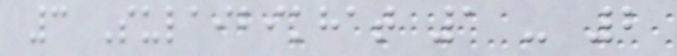3 Sulaibikhat 1 - 2
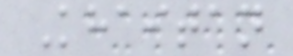Khaitan
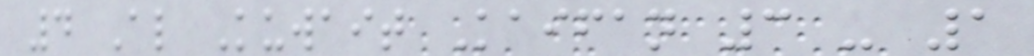4 Al Kuwait Kaifan 3 - 1
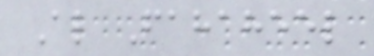Al Fahaheel
